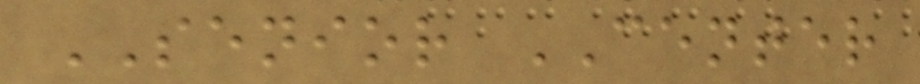SENIOR CENTER
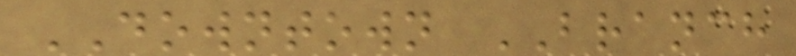DOWNTOWN BRANCH
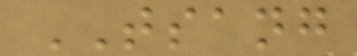TSANG
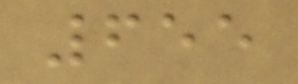655
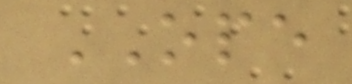OPE
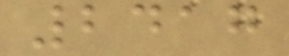2417
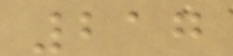217
